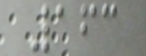163
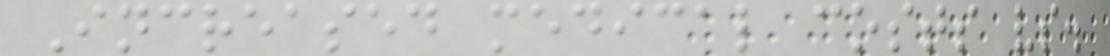Increased medical costs vs.
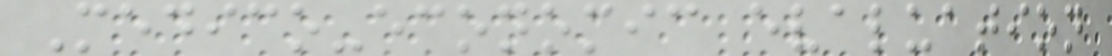Medico-economic evaluation
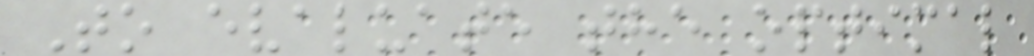To evaluate the optimal
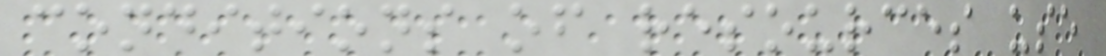conditions of resources use
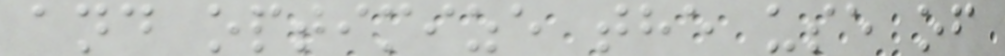and optimize the use of
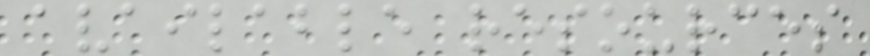available resources
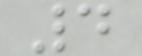4
